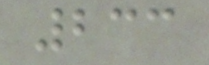233
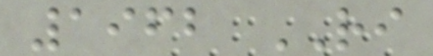1962 RI
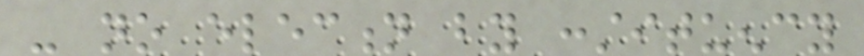- no election by constituency
